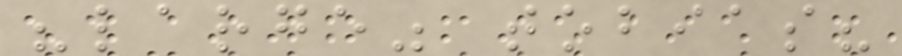"large" tobias?
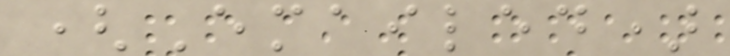(Emailed)
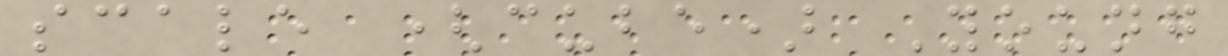scale (cube) Young
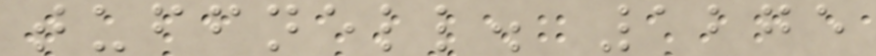tuffnell. 1275
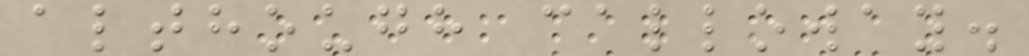although calloway.
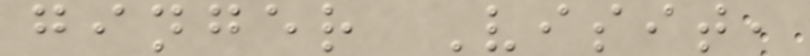ginger Visit,
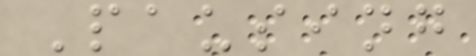Pausing
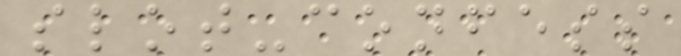slot-confess
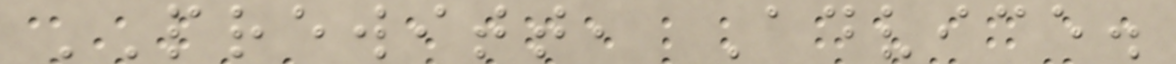PREWITT, Advice.
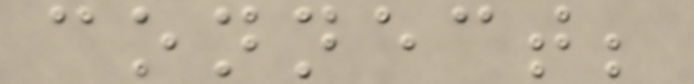connect;
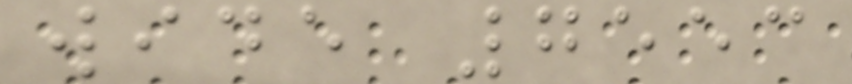wide 7553
